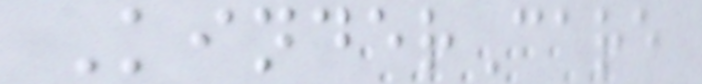KinderCare
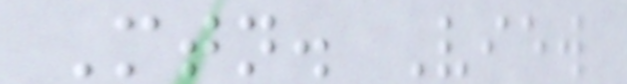Mtn. View
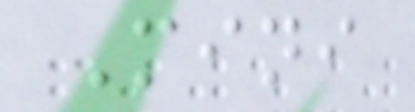Mini
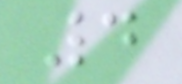4
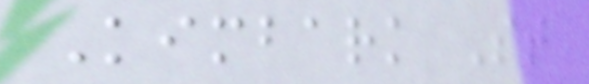Kimbark St
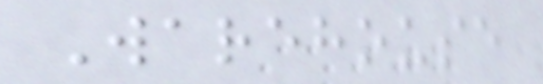Warehouse
